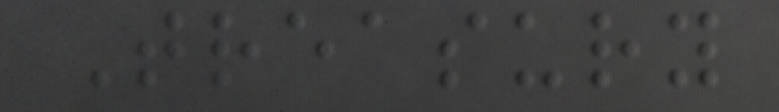Treasury
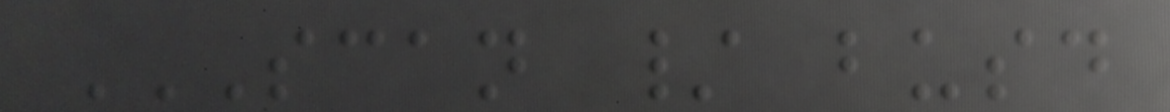SCAN / BUSD
